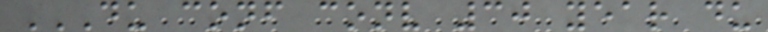DU CONF CONV 30 YEAR DU
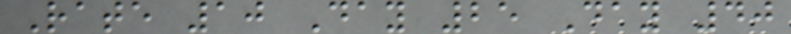Rate 10 Day 25 Day 40
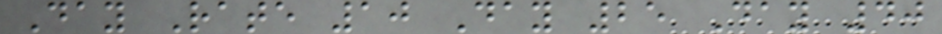Day Rate 10 Day 25 Day 40
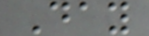Day
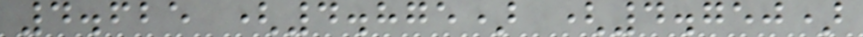4.625 (4.875) (4.750)
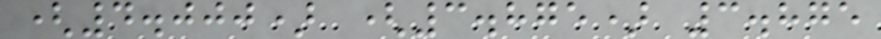(4.000) (3.875) 3.875
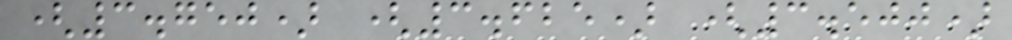(3.750) (3.625) (3.500)
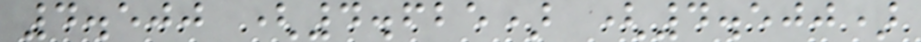4.500 (4.625) (4.500)
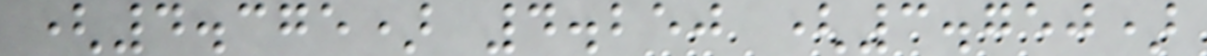(4.375) 4.250 (3.750)
